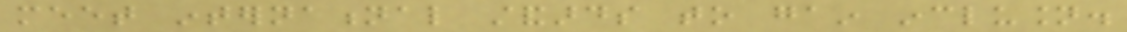meet international standards to gain inclusion.
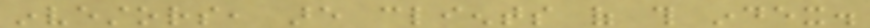investors, are clients of this index.
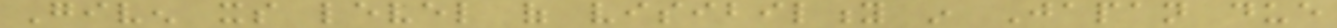Given its level of visibility in Japan due
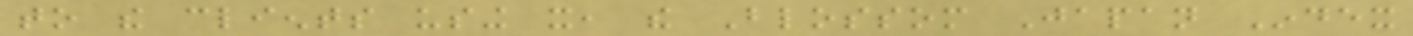to the clients using it, the Blossom Japan Index
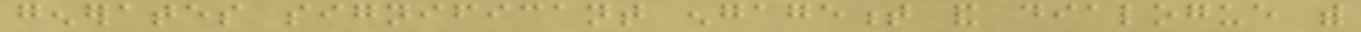generates significant engagement and dialogue with
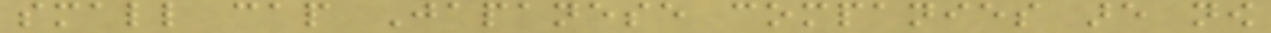small cap Japanese companies are now
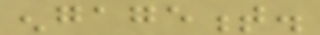engagement.
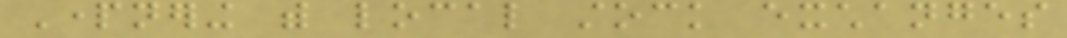Partnering with local stock exchanges
